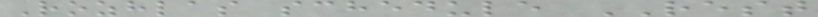Rozhlas schedule REST
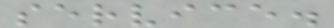service.
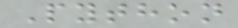Python
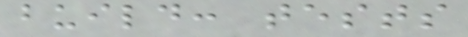build: tests
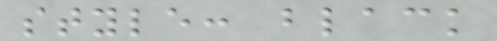style: black
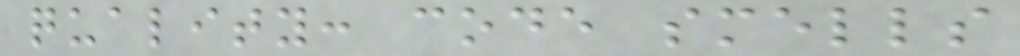quality: code smells
